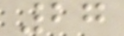27
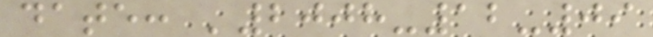date: '2008-12-09
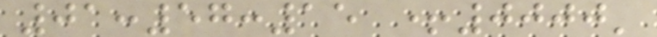01:57:15 +0000'
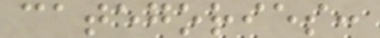categories:
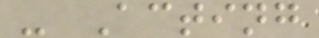- Acting
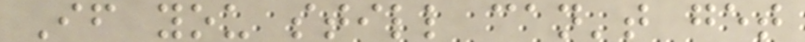If you still can't get
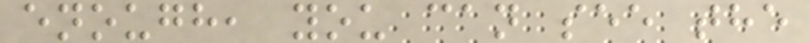enough, you can see the
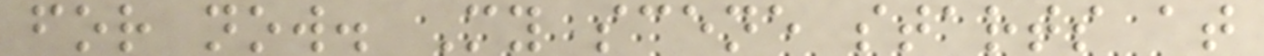for now. My scene starts at
